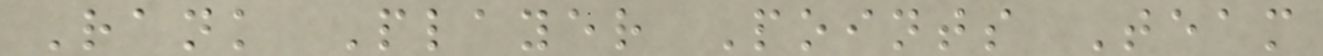Rank Player Points Team
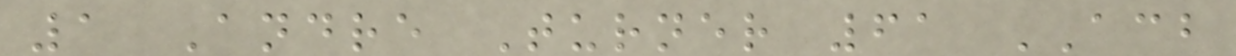1 Andre Turner 61 ACB
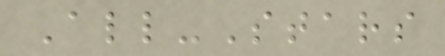All-Stars
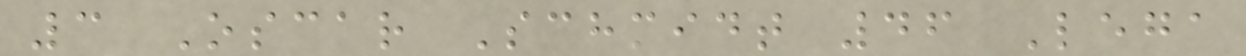3 Oscar Schmidt 46 Lega
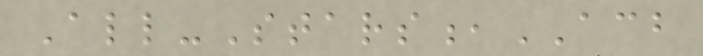All-Stars,ACB
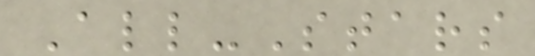All-Stars
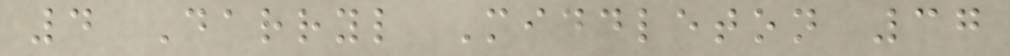4 Darryl Middleton 37
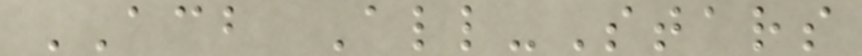ACB All-Stars
